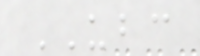UBC
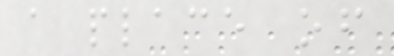a place of
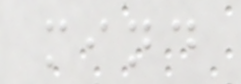mind
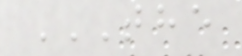THE
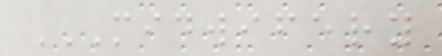MIDWIFERY
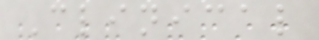Clinical
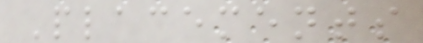Placements
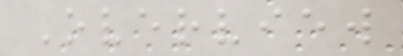Overview
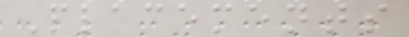Placements
